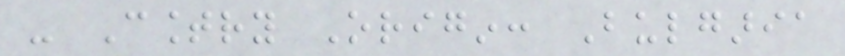- Country Origin: Bulgaria
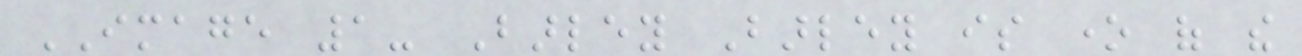IMAGE 1- Barley Barley is one of the
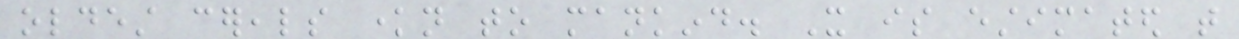oldest cereals known to mankind. It is estimated that
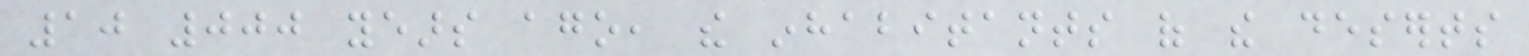10 000 years ago, the inhabitants of the deserts
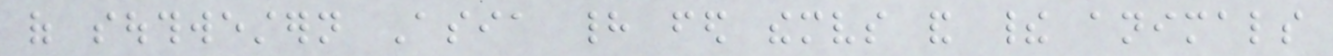of southwestern Asia had fed themselves and their animals
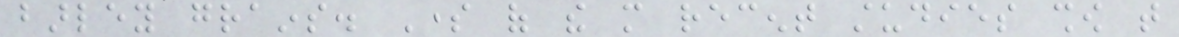barley grains. Some of the more recent studies show that
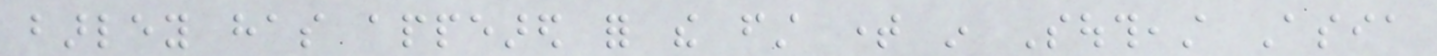barley has appeared for the first time in Southeast Asia
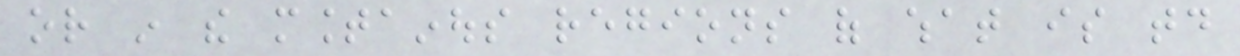or in the mountainous regions of what is today
